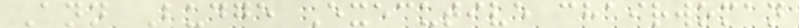Ann Budge Executive chairwoman
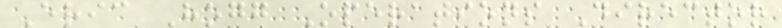Eric Hogg Operations Director
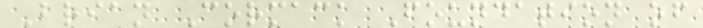Brian Cormack Foundation of
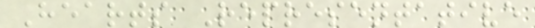Hearts Representative
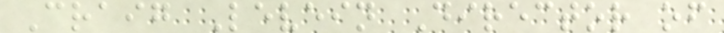Craig Levein Director of
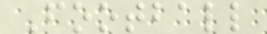Football
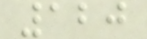120
